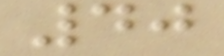40
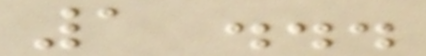1 ...
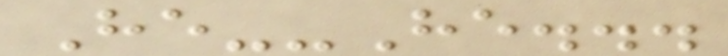He--He...
